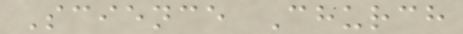Science Church
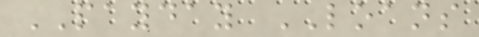PAYDAY LOANS
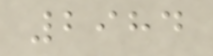2984
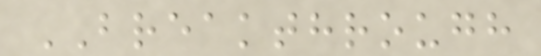BREAKTHROUGH
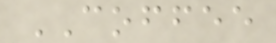COFFEE
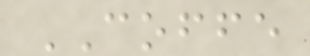COFFE
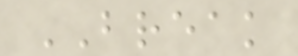BREAK
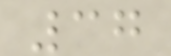37
